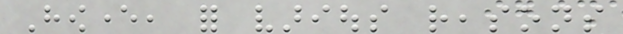However, for various reasons
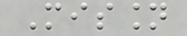Mission
